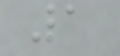1
